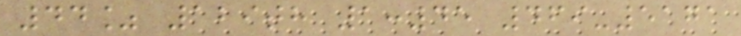44% 129th 1:45 469-5171
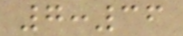7:36
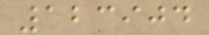123904
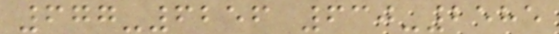677-6256 630-2585
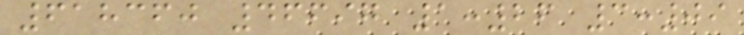618360 46697 1:26 3:09
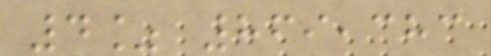4% 869,383
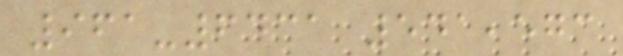961-6431 541,573
